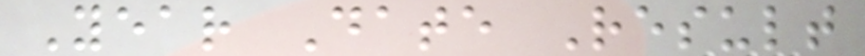Year Date Result
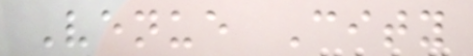Venue City
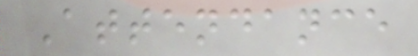Attendance
